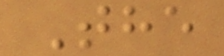The
